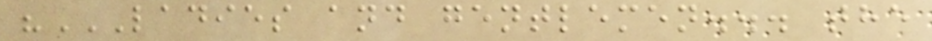"LADIES AND GENTLEMEN... THE
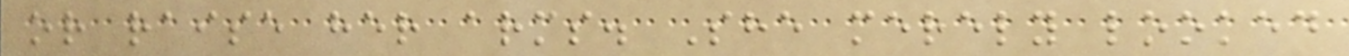or raise her arms. She merely looked
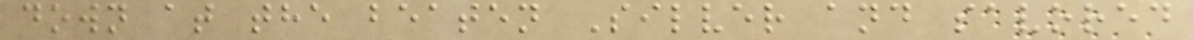down at the beaten Silver and savored
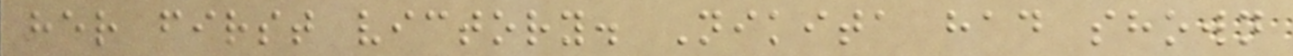her first victory. Nikita had shown
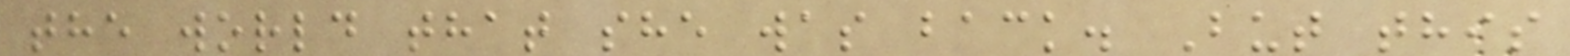the world that she was back. But this
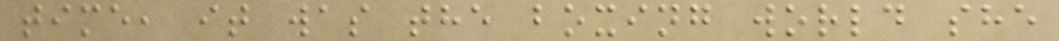time, it was the boxing world she
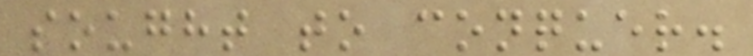sought to conquer.
